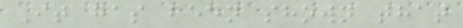It has been shown that
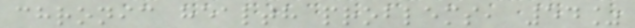chronic health problems, 54%
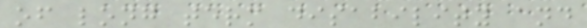of long term disability and
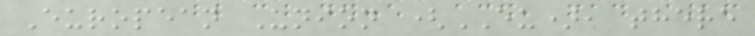European Union (EU), there
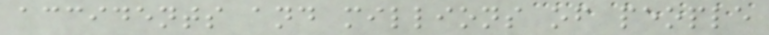accidents and millions of people
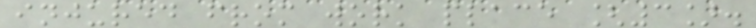injured from work place [3].
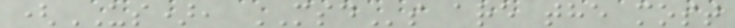(US), MSDs are the most
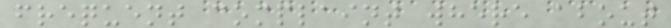frequent complaint where about
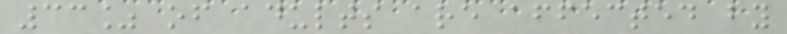33% of adults are affected by
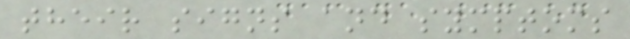their signs and symptoms
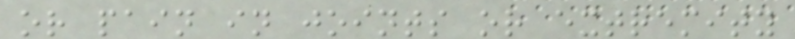or pain in joints or extremity
